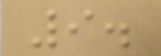9.
